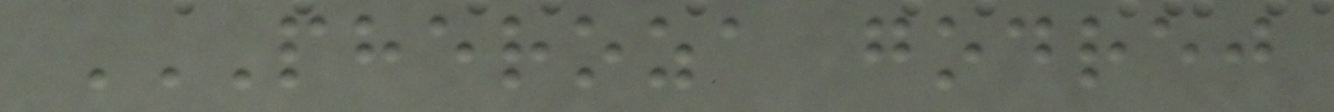PHEROZA GODREJ
